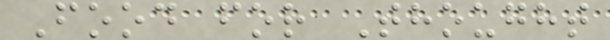Food for Thought
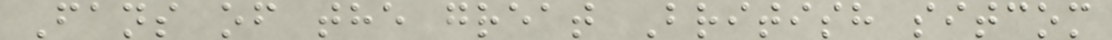Fans of the great British sitcom
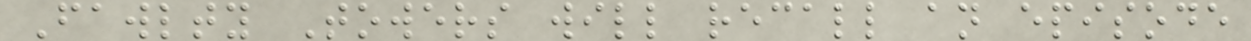Fawlty Towers will recall an episode
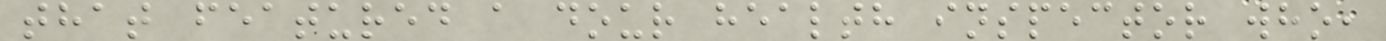that featured a dour health inspector who,
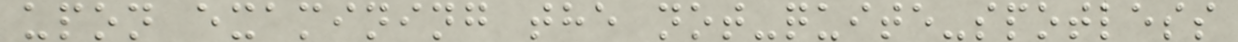upon examining the not-quite-spotless
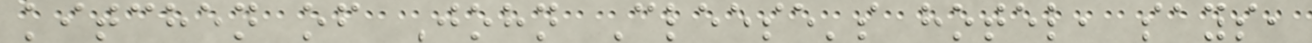kitchen of John Cleese's hotel, says,
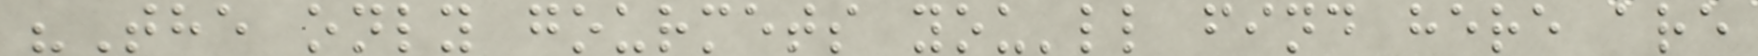"The only gourmets you'll find here are
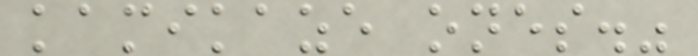kamikaze ones."
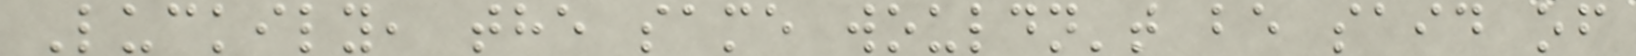Luckily, the same wouldn't be said of
